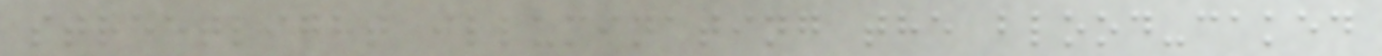streetlight illuminating the blood-caked
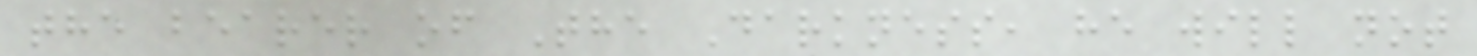the bearer of The Darkness, he will not
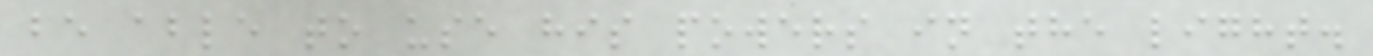be able to use his powers in the light.
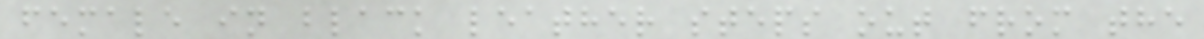female in black leather steps out from the
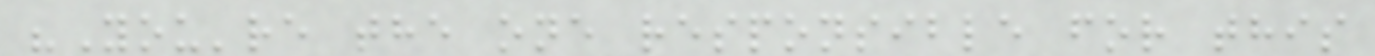"You're the one responsible for this
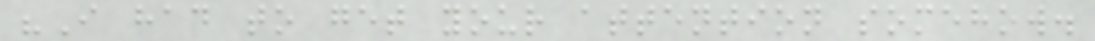"I had to get your attention somehow.
